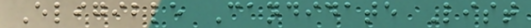Eligible Candidate List
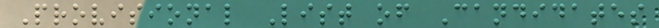Provisional List of Candidates
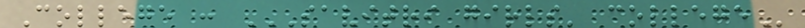College : SAVITRI GIRLS' COLLEGE
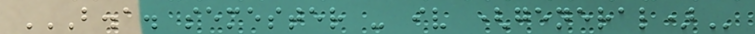B.A. SEMESTER - IV (GENERAL)
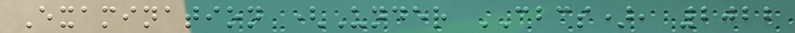Examination (Under CBCS), 2022
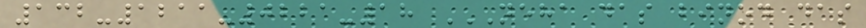132-1211-0221-18 NEHA DAS BINOD DAS
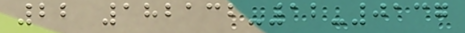22 182132-12-0137
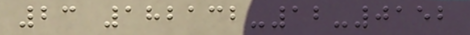23 182132-12-0152
